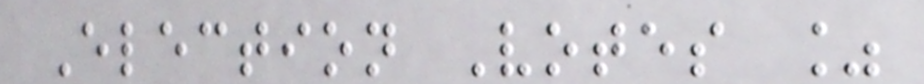Election Votes %
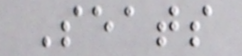Seats
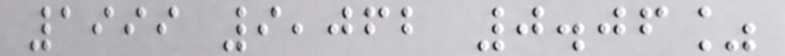1999 9,062 0.06%
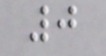0
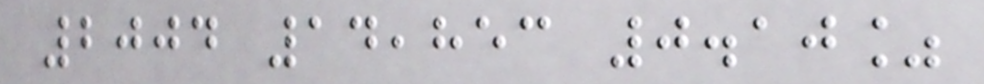2004 14,853 0.10%
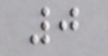0
